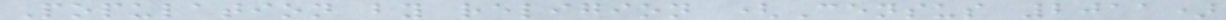Population by religion (Census 2011)
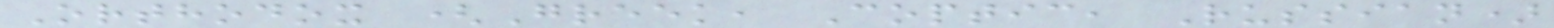Orthodox (Greek, Coptic, Russian)
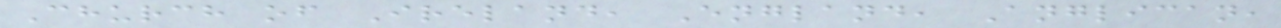Church of Ireland, England, Anglican,
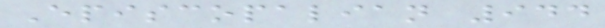Episcopalian 944
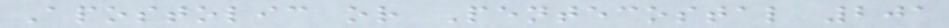Apostolic or Pentecostal 201
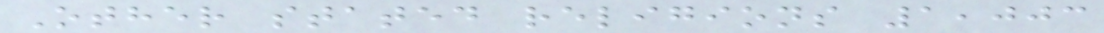Other stated religions 1,003
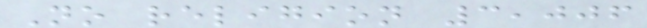No religion 3,006
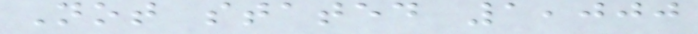Not stated 1,000
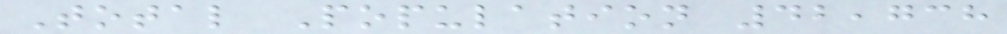Total Population 42,738
